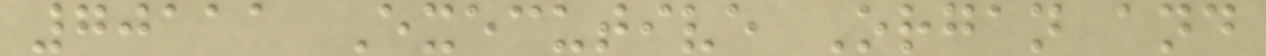70111 Executive Organ and
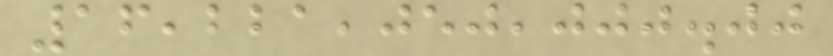16,221,050,000.00
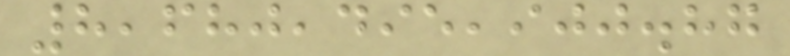8,680,495,900.87
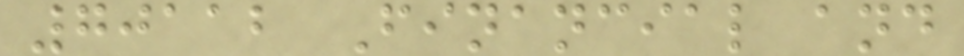70112 Financial and
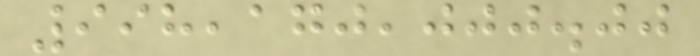998,170,000.00
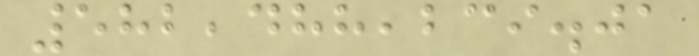582,488,239.01
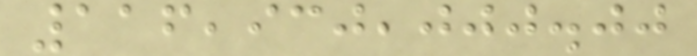116,930,000.00
